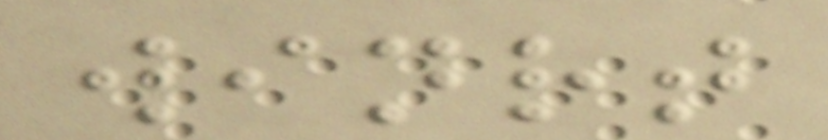winrt
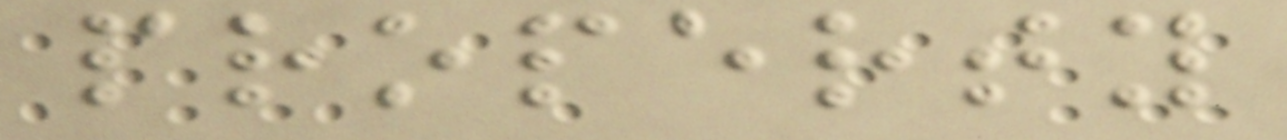property
